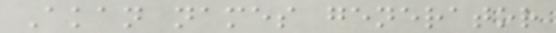Akan names generator
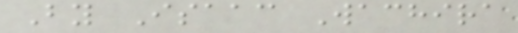By Isaac Wachira
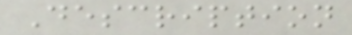Description
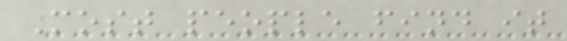Most people find it
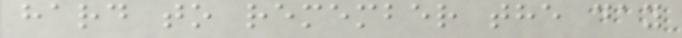hard to remember the day
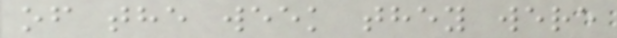of the week they were
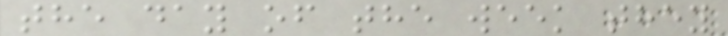the day of the week they
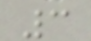3
